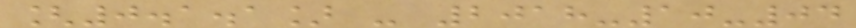[0.1.1] - 2018-10-04
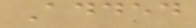Added
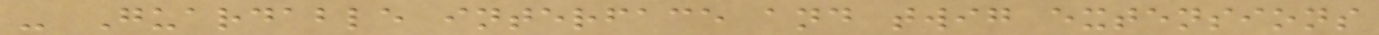- Guardable interface and twig extensions
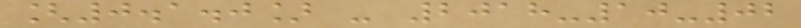[0.1.0] - 2018-10-02
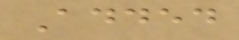Added
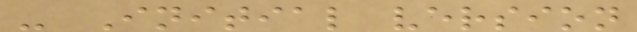- Initial version
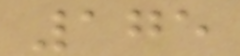175
